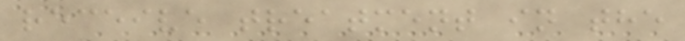receive treatment in the
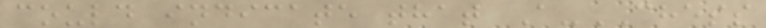could indicate that A-CHESS
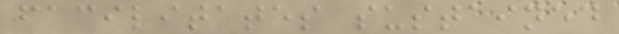facilitates sustained
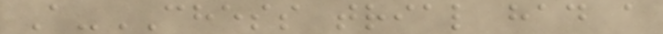A-CHESS trial had a
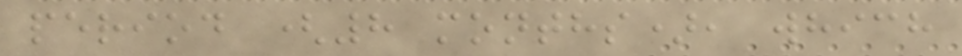period (8 months), which
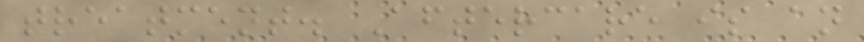treatment. Aftercare is an
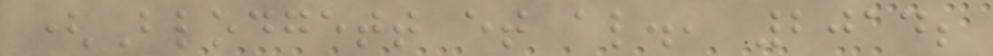(Blodgett et al., 2014;
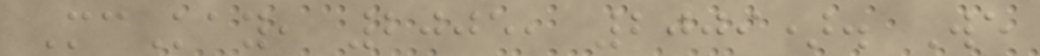McKay, 2005, 2009). We
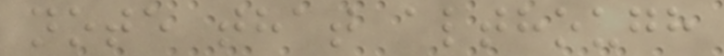note that although
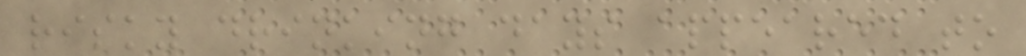risky drinking days appeared to
